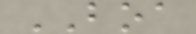BOA
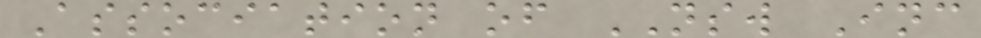Association of NSW Inc
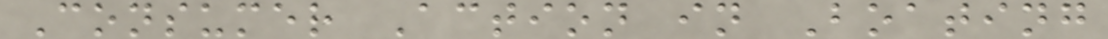Consumer Action in Boating
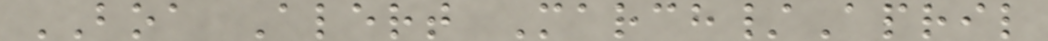BOA Alert March/April
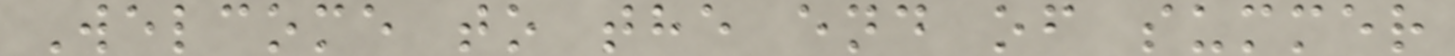Welcome to the end of summer
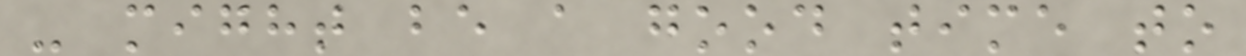- might be a good time to
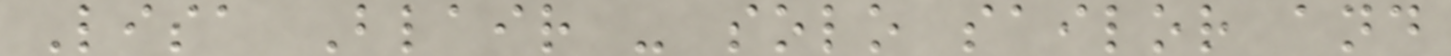Lisa Blair - solo sailor and
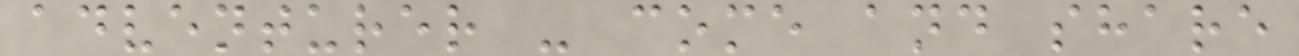adventurer - come and share
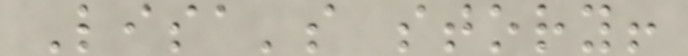Lisa's story!
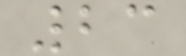23
